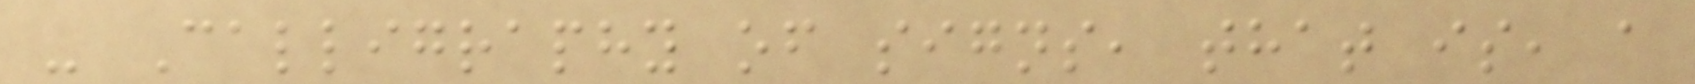- Calligraphy of signs, that is, a
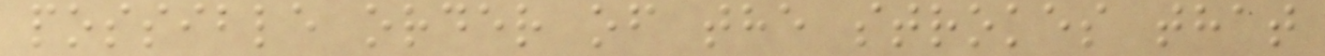possible order of the strokes that
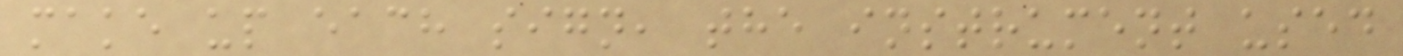make up each sign, the instrument used
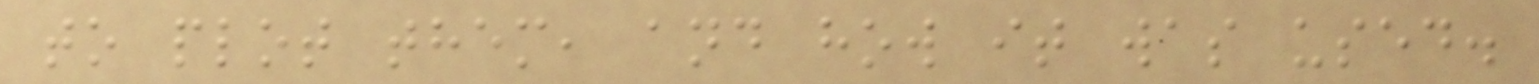to plot them, and how it was used.
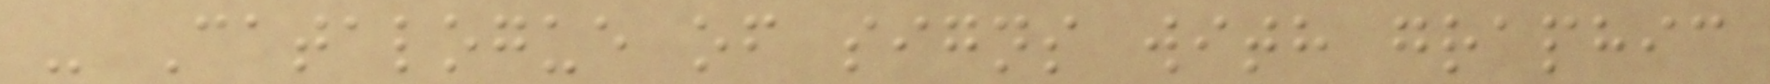- Catalogue of signs with graphic
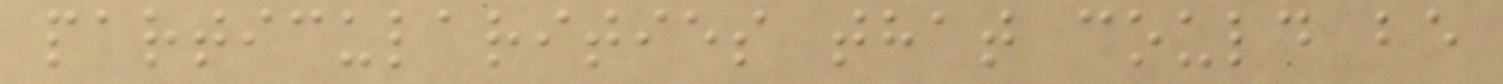particularities that could be
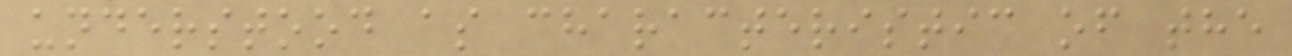understood as characteristic of the
